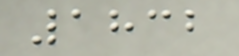1832
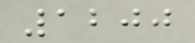1200
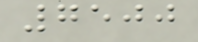7500
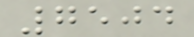7504
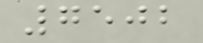7502
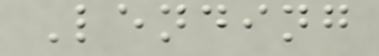Lending
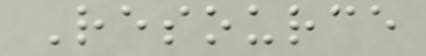Resource
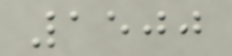1500
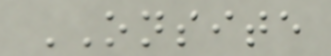ONSITE
